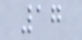17
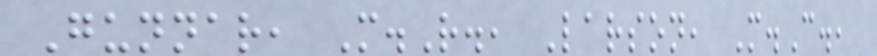Gunnar, M.R., Larson, M.C.,
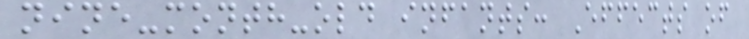nine-month-old infants: Effects of
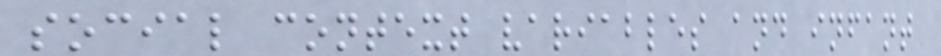social context variables and infant
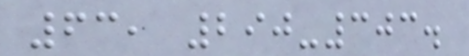63, 290-303.
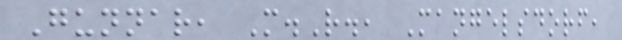Gunnar, M.R., Mangelsdorf,
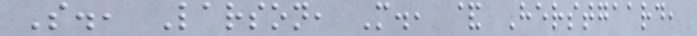S., Larson, M., & Herstgaard,
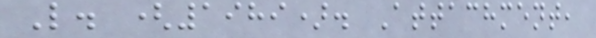L. (1989). Attachment,
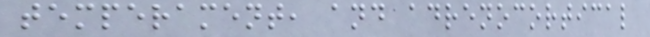temperament, and adrenocortical
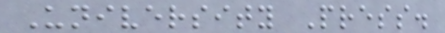University Press.
